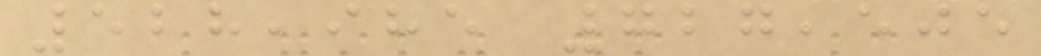528,985 727,505
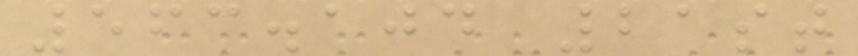563.104 21st
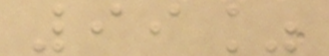99%
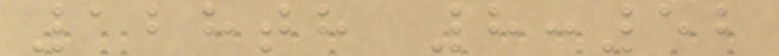128th 8:52
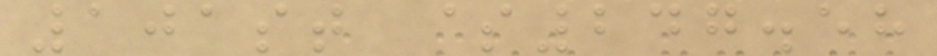101st $247.58
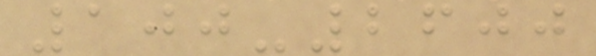100-2600
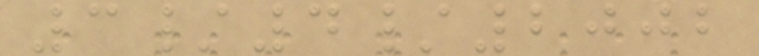3/4/2002
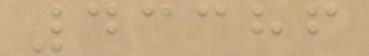43386
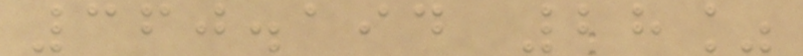360.194 28%
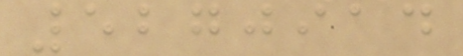5270914
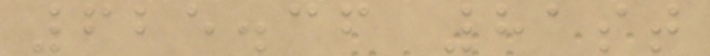625.36 81st
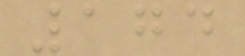174
